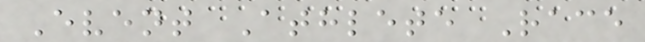Event Athlete Race
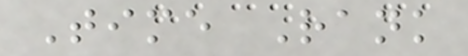Time Rank
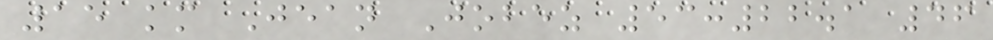15 km Jean Jobez 53:22.1 46
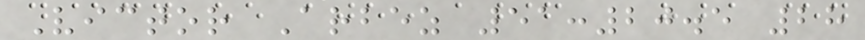Victor Arbez 51:20.5 28
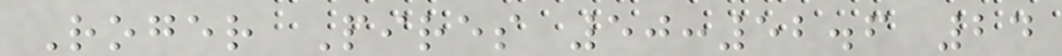Roger Pires 50:52.6 24
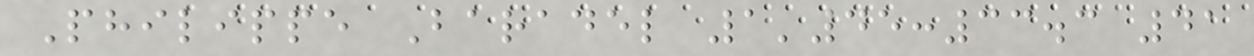Philippe Baradel 1'45:33.3 41
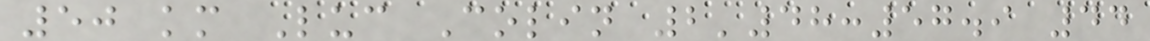50 km Luc Colin 2'48:57.9 44
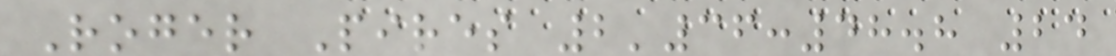Roger Pires 2'36:48.8 24
